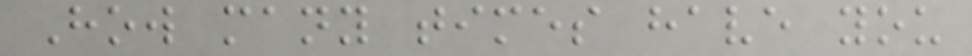How many times have you
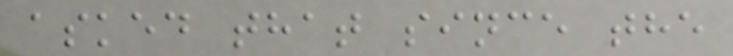asked that since the
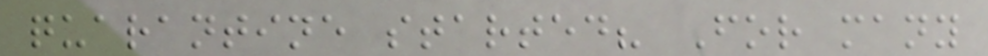quarantine started? For many
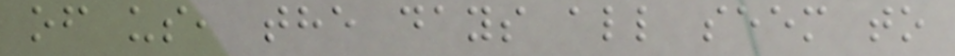of us, the days all seem to
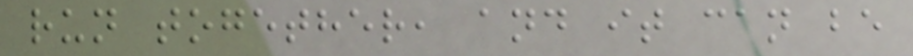run together, and it can be
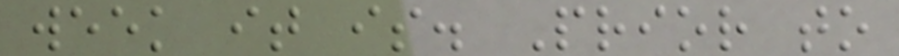week it is. Prior to
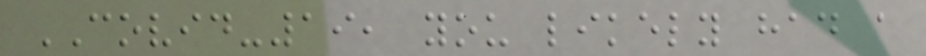COVID-19, you likely had a
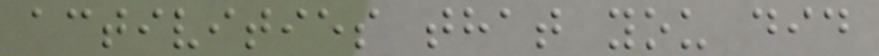activities that you did
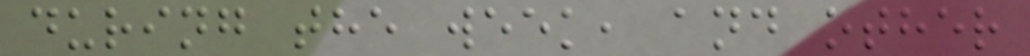during the week, and other
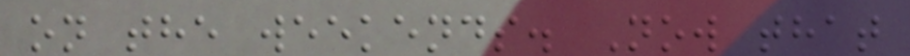on the weekends. Now that
